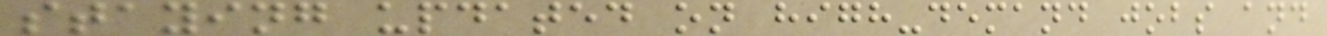staying updated on high-demand jobs and
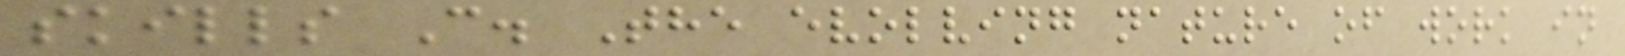skills C. The evolving nature of work in
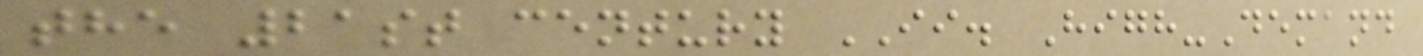the 21st century II. High-Demand
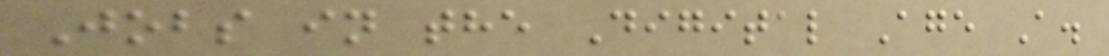Jobs in the Digital Age A.
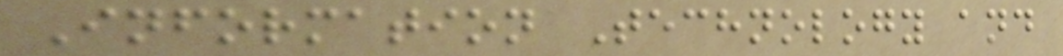Information Technology and
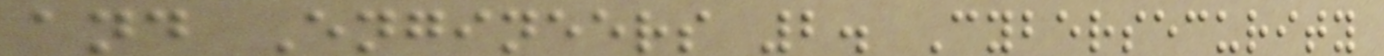and Engineers 2. Cybersecurity
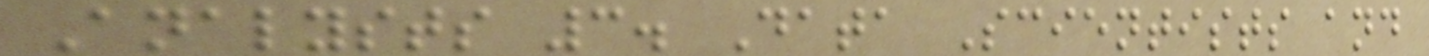Analysts 3. Data Scientists and
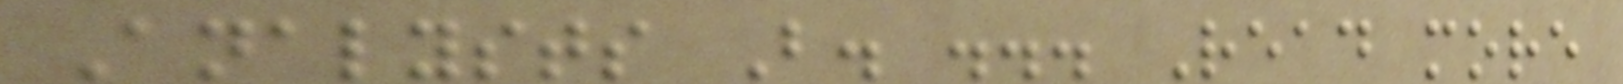Analysts B. ... Read more
